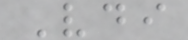Vdi
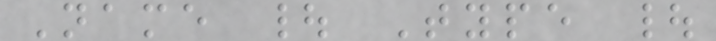Name | Type |
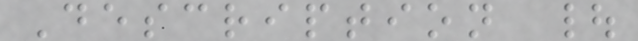Description |
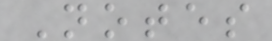Notes
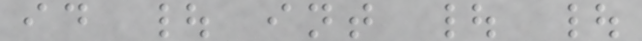id | int | |
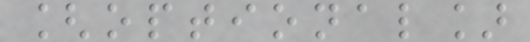[optional]
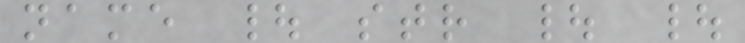name | str | |
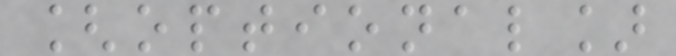[optional]
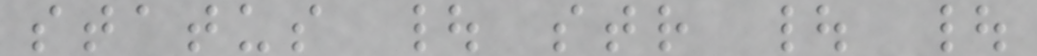status | str | |
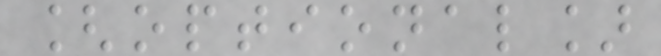[optional]
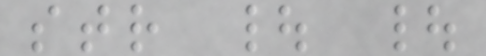str | |
